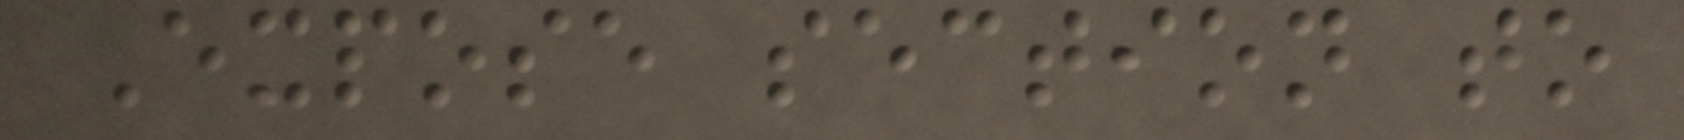Expose section to
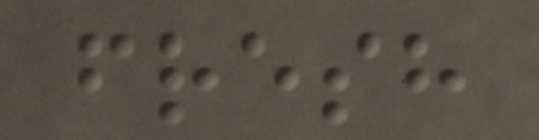fresh
